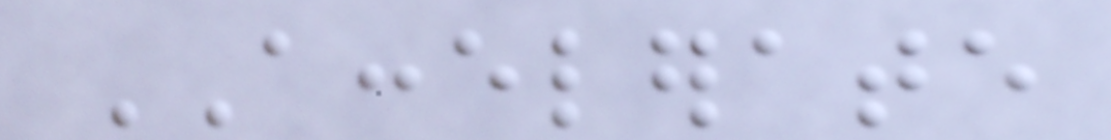ACCELERATE
